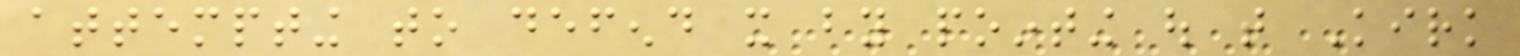attempting to defend it by pointing out that Kirk
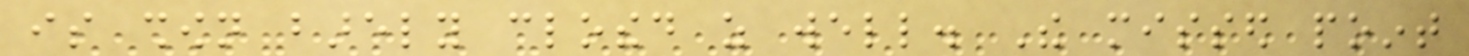is shown barely clothed as well. The missed point
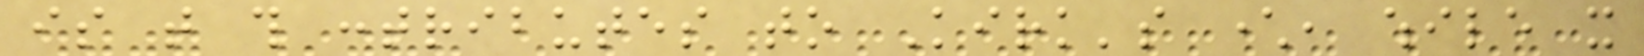is that this contributes to Kirk's character, while it
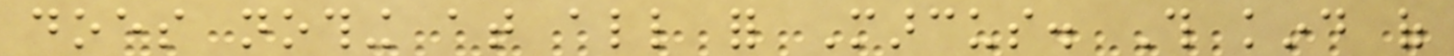does nothing at all for Marcus. This kind of
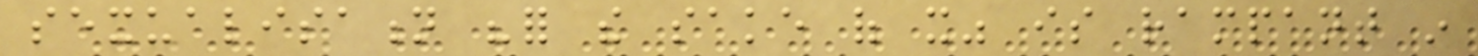sexualisation "for the sake of it" is rampant in
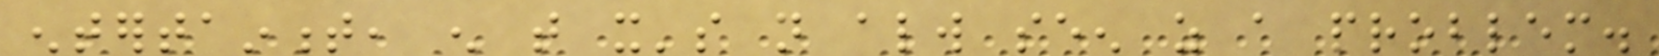entertainment, enough that it's not always seen as a problem.
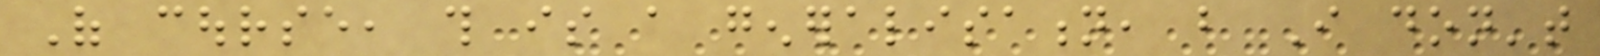Of course, this is a generalisation, but I don't
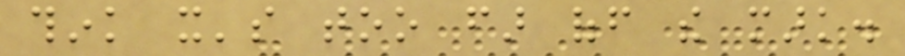think it's too far off the mark.
